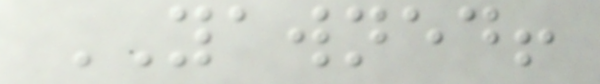YAWNED!
